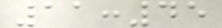11:45
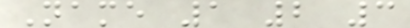Name 1 2 3
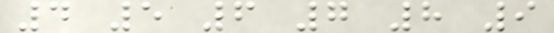4 5 6 7 8 9
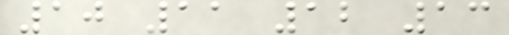10 11 12 13
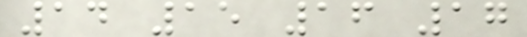14 15 16 17
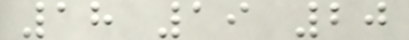18 19 20
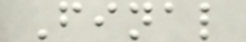Final
